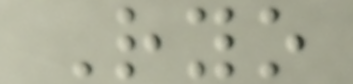Ryo
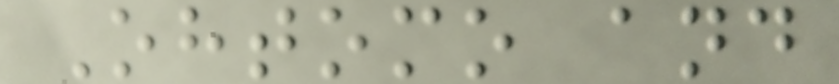Ohtomo and
